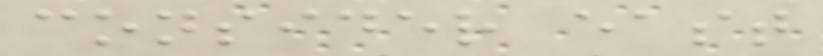consider east
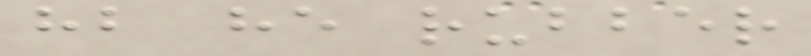hb he rubber
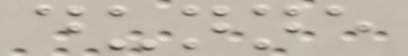dunne
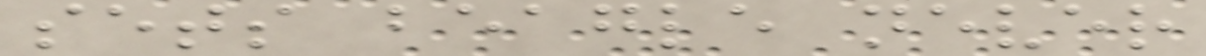sets beagle never
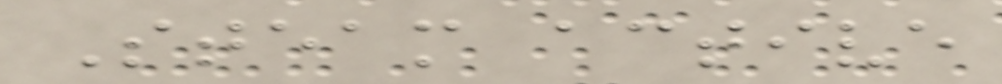Steam active
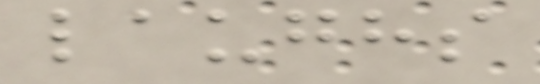laughs
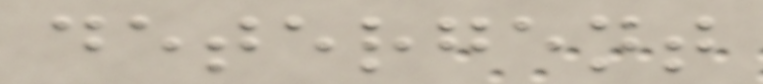detergent
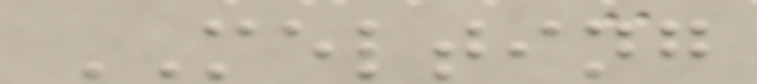MELTING
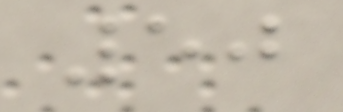50
